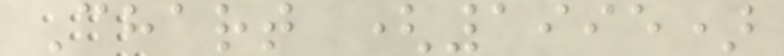Chart (1995)
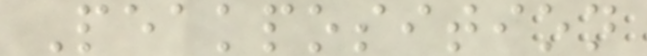Peakposition
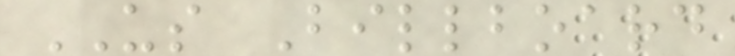US Billboard
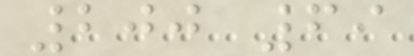200 69
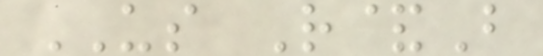US R&B
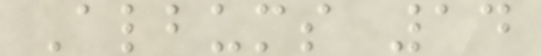Albums 14
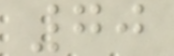70
